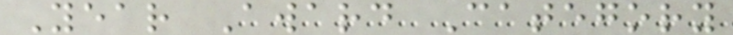Year Award Category
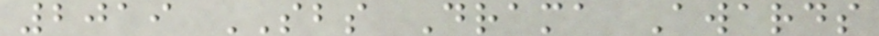2019 SBS Drama Awards
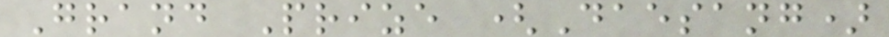Grand Prize (Daesang)
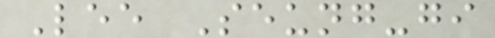Lee Seung-gi
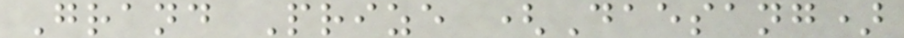Grand Prize (Daesang)
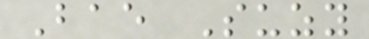Bae Suzy
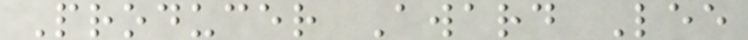Producer Award Lee
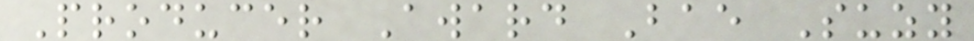Producer Award Bae Suzy
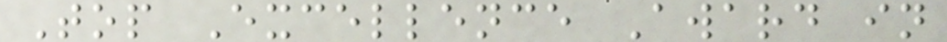Top Excellence Award in
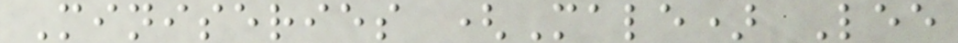Miniseries (Male) Lee
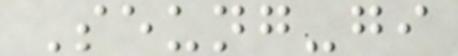Seung-gi
